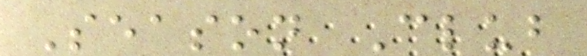Season Club
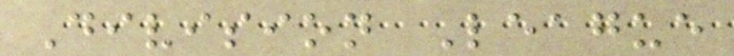Division League
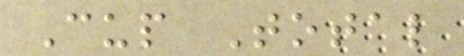Cup Total
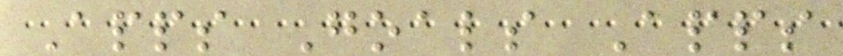Apps Goals Apps
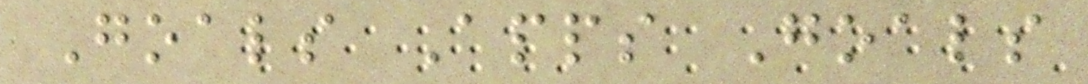Goals Apps Goals
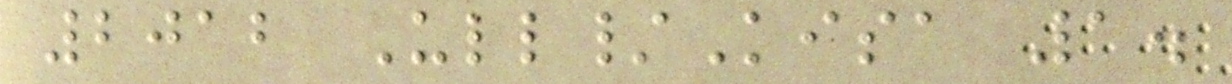2012 Ull/Kisa 1.
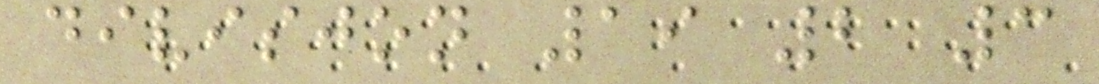divisjon 19 2 3
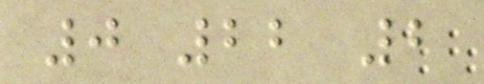0 22 2
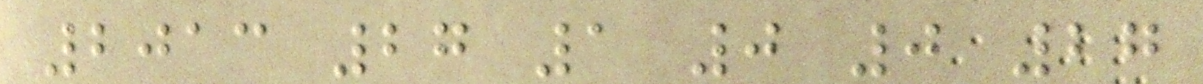2013 27 1 0 0 27
